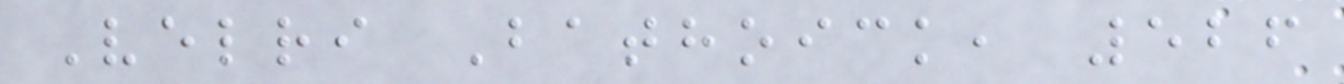Velri Bathoick, 526
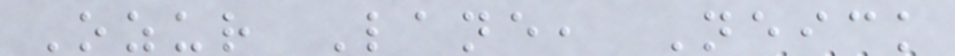Ozur Lane, Neick
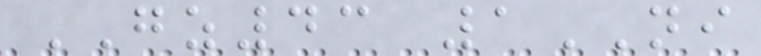GZ43 1NI
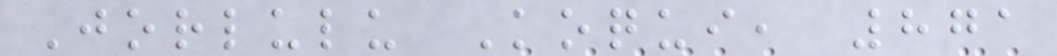Jorlulu Koqui, 871
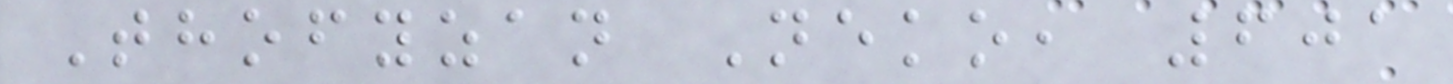Thofyzan Neko, 601
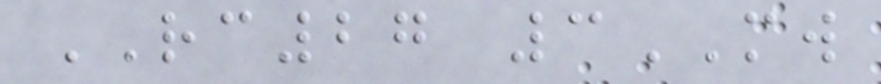RC27 3MW
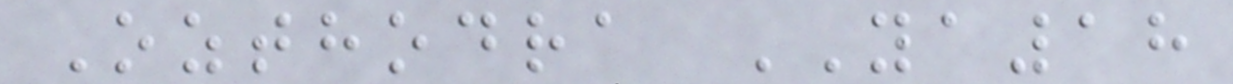Ozthodra YA18
